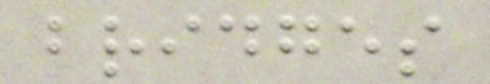bridges
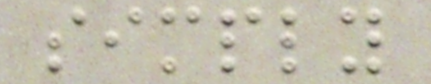simply
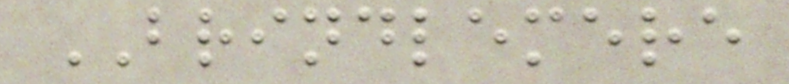BRINDLEMERE
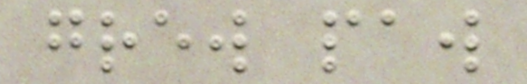grew paw
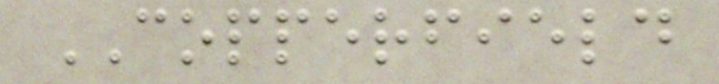COPPERFIELD
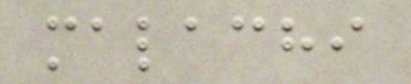malachi
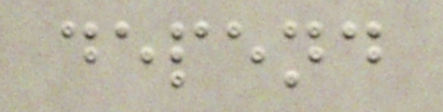depend
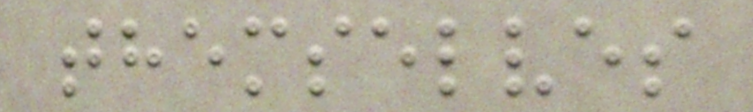themselves
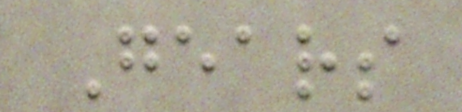Gears
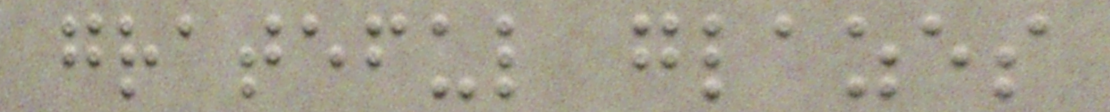grateful glazes
